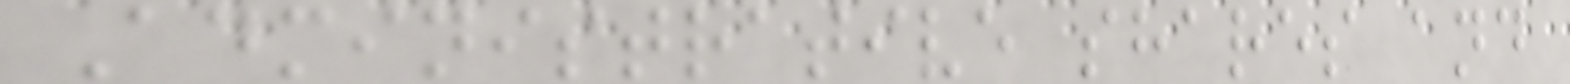Administrative shares and
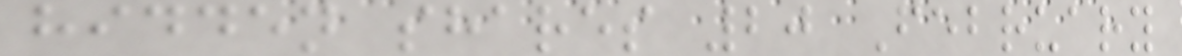hidden shares 20 February
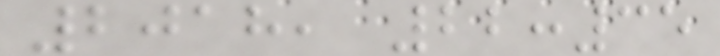2018, 22:35
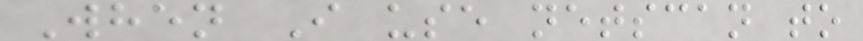When I use netscan to
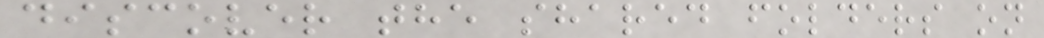discover the shared folders on
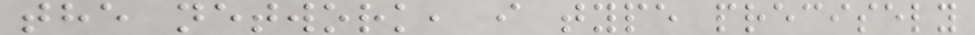the network, i type precisely
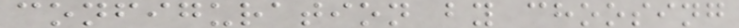configuration by choosing
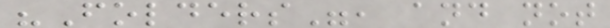"Folders", and not
